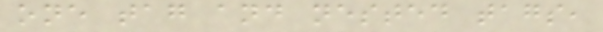one tag and nested tags,
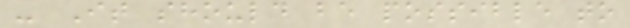- It should be possible to
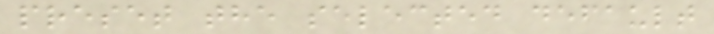preset the selected default
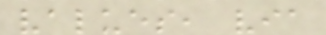values, via
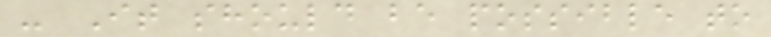- It should be possible to
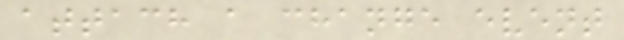attach a change event
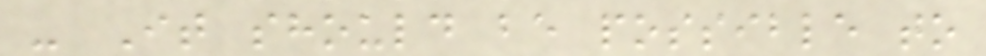- It should be possible to
